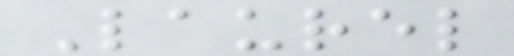Laurel
